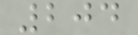204
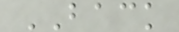BACK
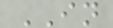IN
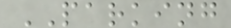PARKING
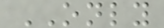ONLY
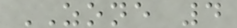ZONE 4
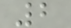2
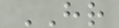HR
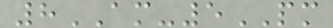8AM-5PM
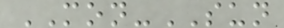MON-SUN
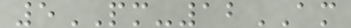5PM-12AM
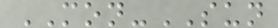MON-SUN
